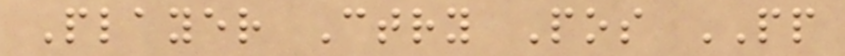Player Ctry Pos PP
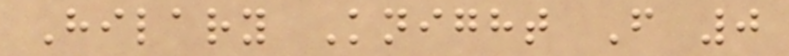Hilary Knight F 0
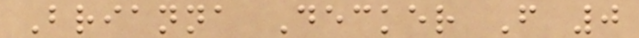Brianna Decker F 0
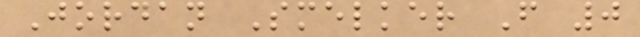Jordan Smelker F 0
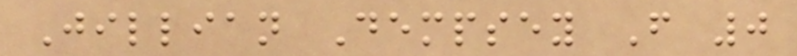Jillian Dempsey F 0
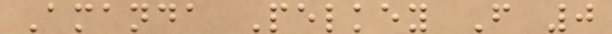Amanda Pelkey F 0
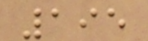195
